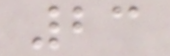23
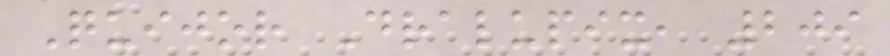Quijor Dralupix, 209
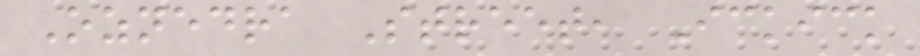Oznedra Street, Ickick
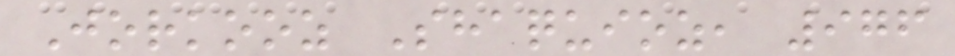Jorkooz Shaquioz, 976
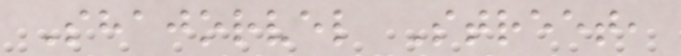Shajorvel Street,
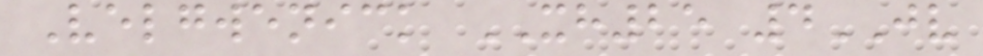Velgwenick XH25 4JV
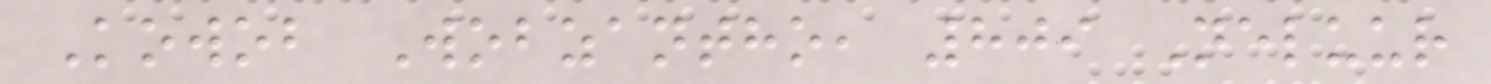Kowob Wobzantho, 809 Neluur
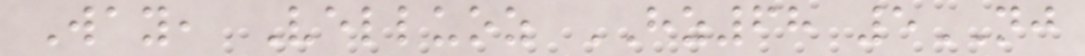Way, Velluoz HZ68 5NJ
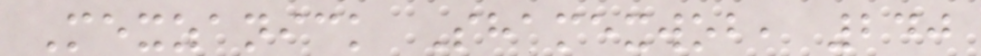Mexzanick Shamexwob, 240
